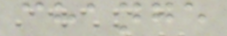change
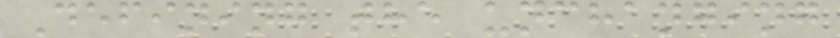Defining the unchanging
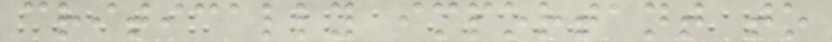critically important to
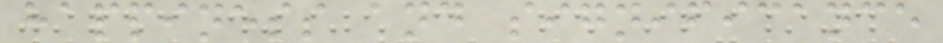happiness and significance
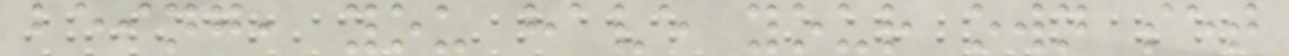being, you have your own set
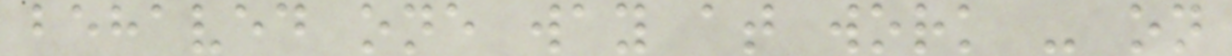behaved one way at work - on
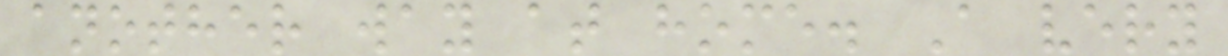another way at home. A very
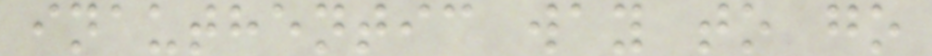inauthentic way to go
